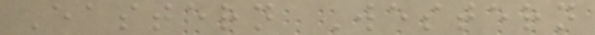Eastern Western
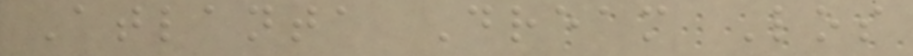Atlanta Dream Los
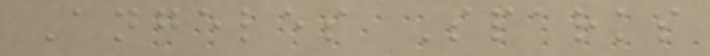Angeles Sparks
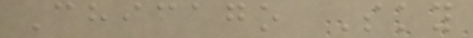Chicago Sky
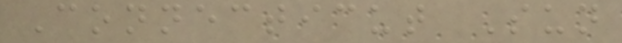Connecticut Sun
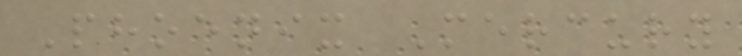Phoenix Mercury
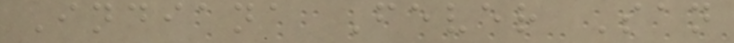Indiana Fever San
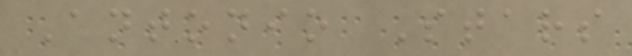Antonio Stars
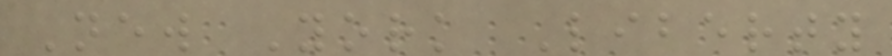New York Liberty
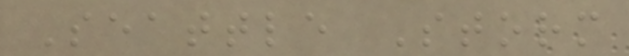Seattle Storm
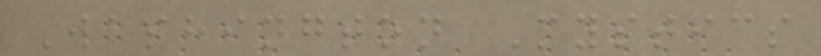Washington Mystics
